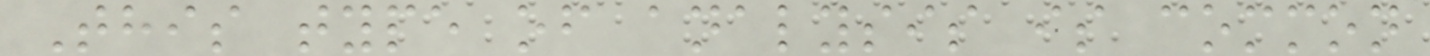This type of analysis is common
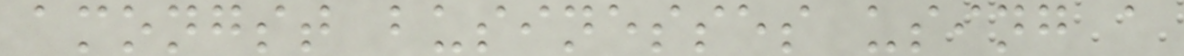amongst businesses using a
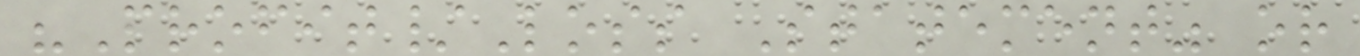"Profit/Loss Statement" or
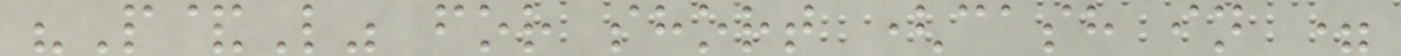"P&L" for short (cash in =
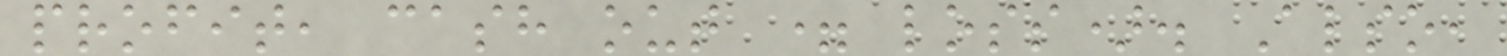profit, cash out = loss). Also,
